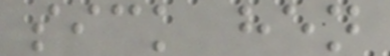sick hen
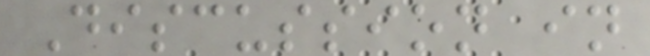Discussion in
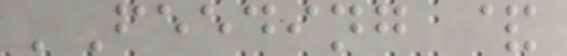'Feeding &
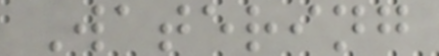Watering
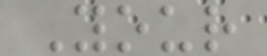Your
